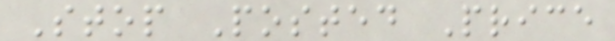Stop Posted Price
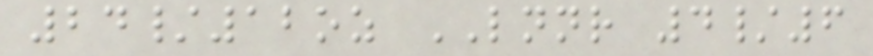24/12oz LNNR 4/6
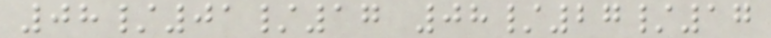08/01/17 08/27/17
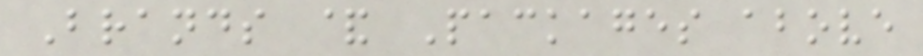Brands & Packages above
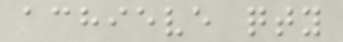achieve qty
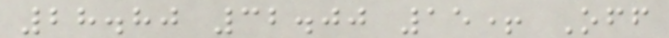28.80 32.00 15+ Off
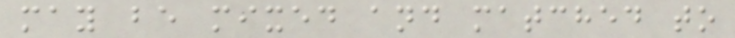may be mixed and matched to
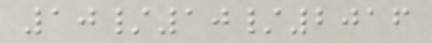10/10/2016
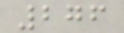276
